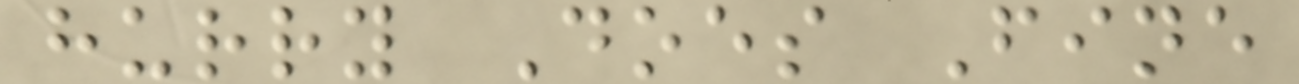hurry Does Fine
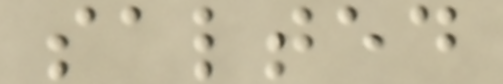salted
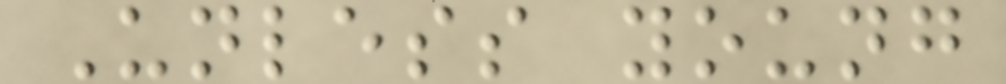Unless young
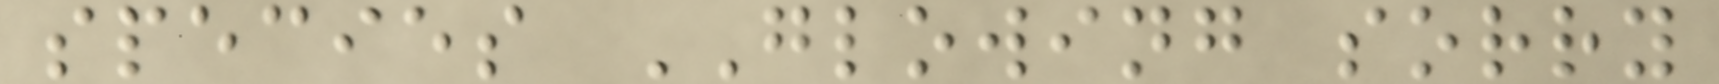species GLOWING sorry
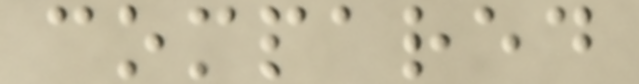compared
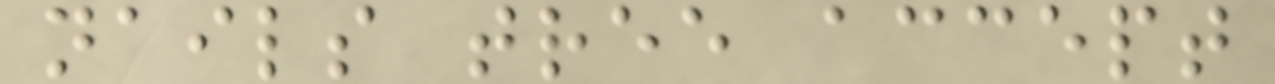nails tree accept
